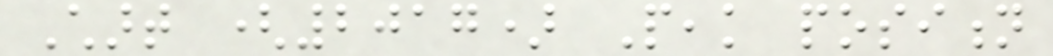Chart (2017) Peak position
